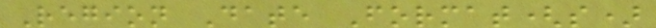Region Date Format(s)
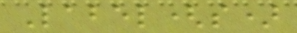Label(s)
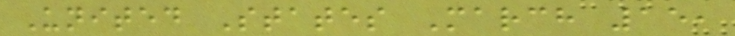United States March 15,
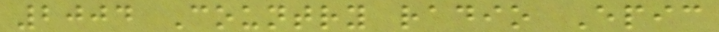2004 Country radio Epic
